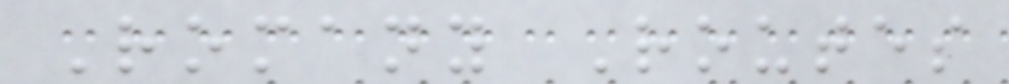Romany Routes
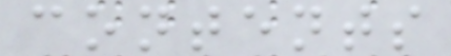contents
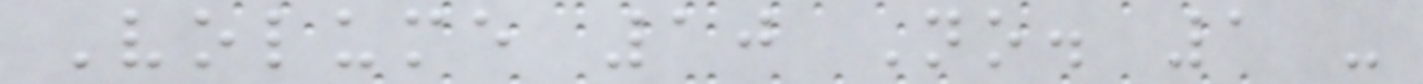Volume 10 No. 1 -
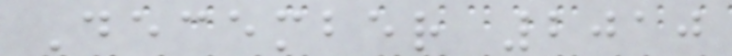December 2010
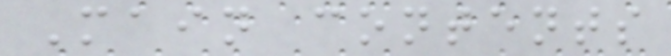Main contents
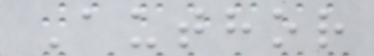Author
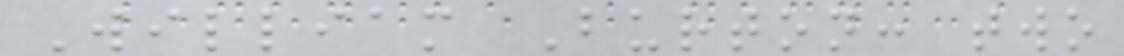William Burton: two
